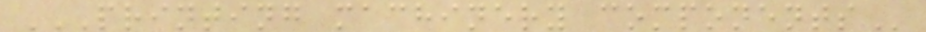PRINTING MACHINERY COMPONENTS
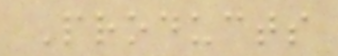Products
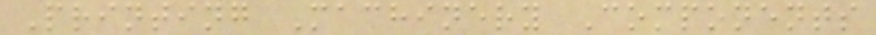Printing Machinery Components
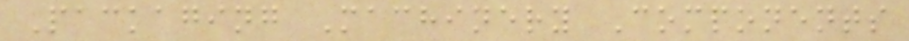Packaging Machinery Components
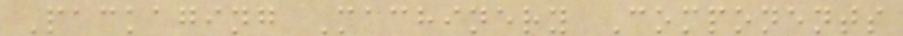Packaging Machinery Components
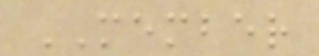MEMBER
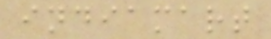indiamart
